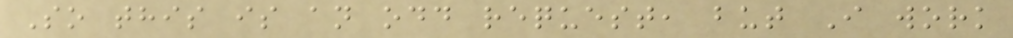So this is an odd request, but I work
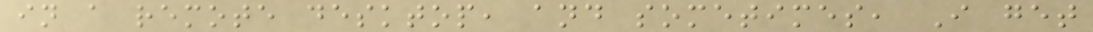in a remote desktop, and sometimes, I get
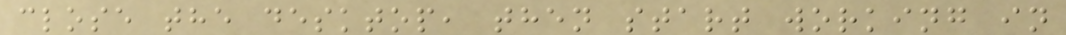close the desktop, then start working in
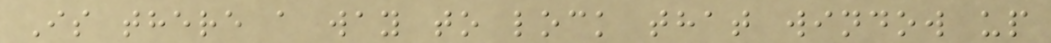Is there a way to lock that window up
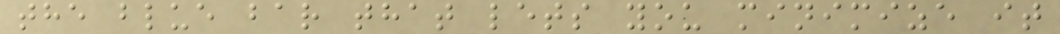the blue bar that lets you minimize it
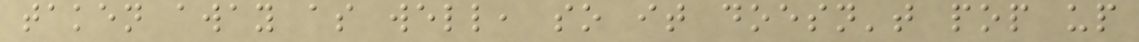taken away as well, so it doesn't pop up
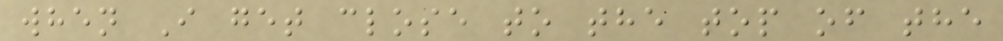when I get close to the top of the
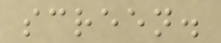screen.
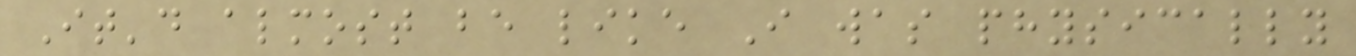It'd almost be like I was physically
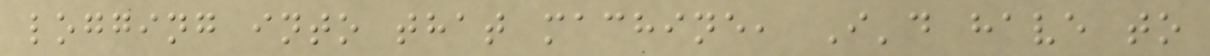logging into that machine, I'd have to
